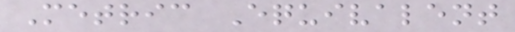Metric Equivalent
